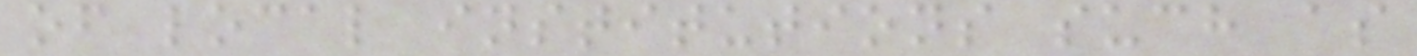of local institutions such as
